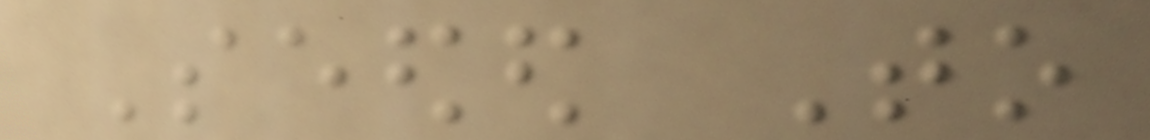Seeded To
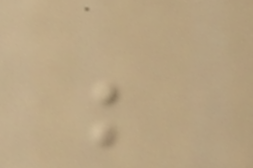be
